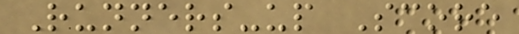Runners-up Score
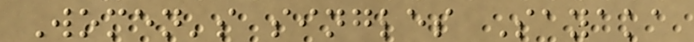Women's singles Sayaka
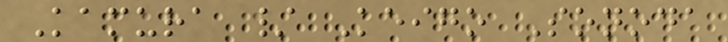Kamura / Keigo Sonoda
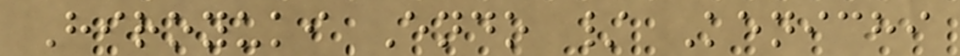Hiroyuki Endo / Kenichi
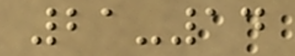21-14
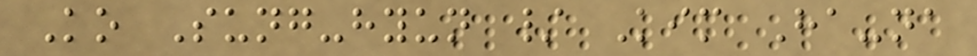Ko Sung-hyun / Kim Ha-na
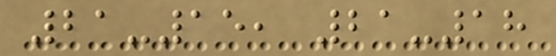21-15, 21-18
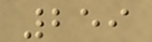259
